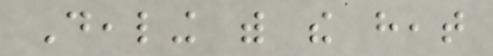Dealing with the heat
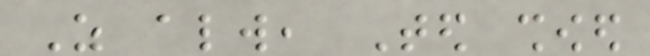As always, Ted showed
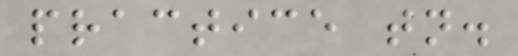practice tonight.
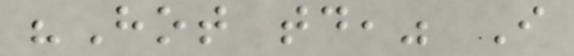"Hot today," I
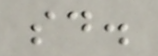said.
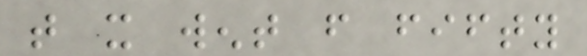that it went from fifty
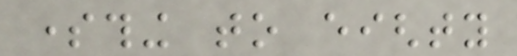something to eighty
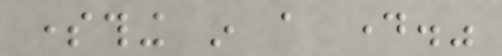something in a day."
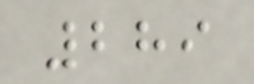289
